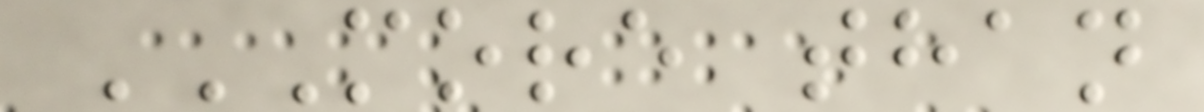MORE THAN
